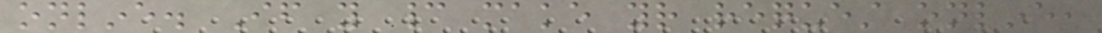online. If you cannot make your request online,
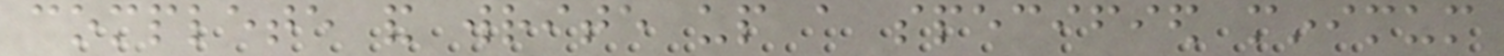complete and write up a specified minimum
